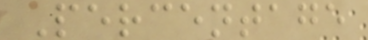Percentage
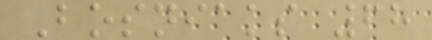Bosniaks 68
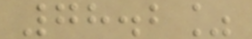78.2%
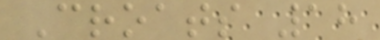Croats 18
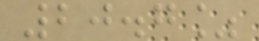20.7%
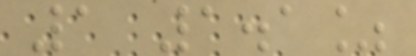1 1.1%
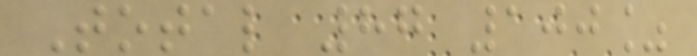Total 87 100%
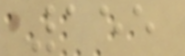155
